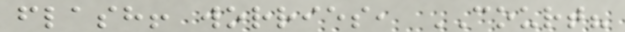flash! worries, COURT?
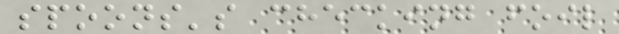spoons's checking foil
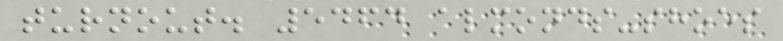turnout. 5464 almonds-shoes
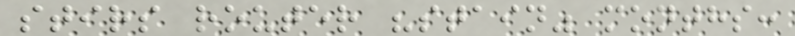stirs router "stain" months:
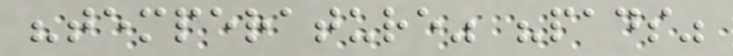"temperature" "pads"
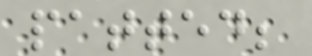patted;
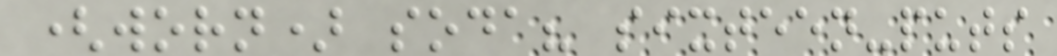(worn) soda? sixteen-puts
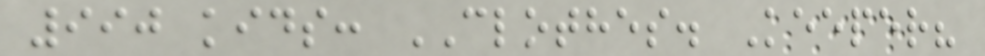990 kids: CLOTHES. Keeper?
